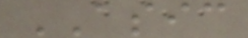ASIC
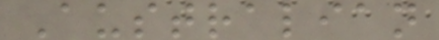Australian
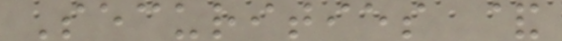Securities &
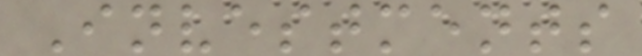Investments
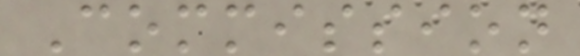Commission
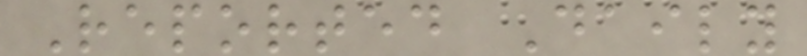Reported Daily
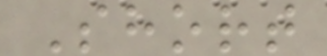Short
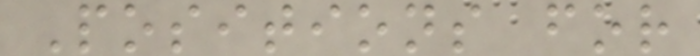Positions for
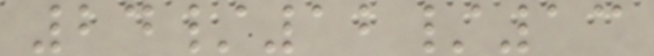24/12/13
